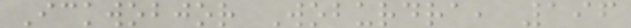Ickwobjor Woburdra, 196
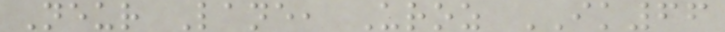Neur Lane, Uroz IK66
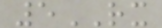5RX
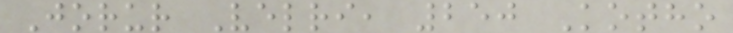Jorur Velri, 250 Kotho
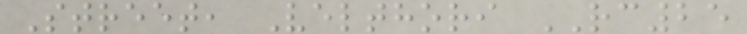Street, Velthori RC25
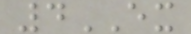4EX
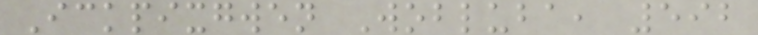Ickpixgwen Wobluba, 592
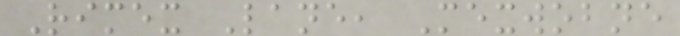Rimex Lane, Mexwobne
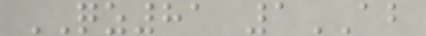QZ81 1AB
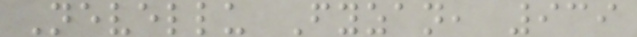Nevellu Fyzan, 939
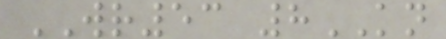WR53 8KN
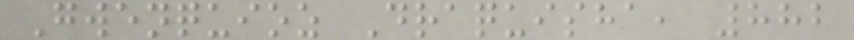Gwenquioz Draquisha, 882
